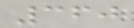360
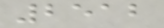2512
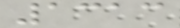1313
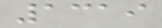1319
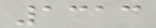1313
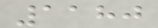1180
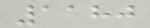1180
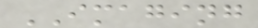IMAGING
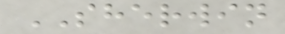SHERWIN
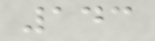143
